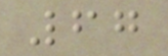67
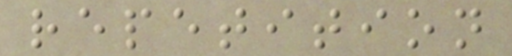repetition
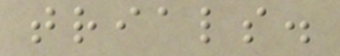trials.
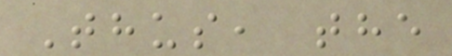Thus, the
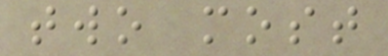two most
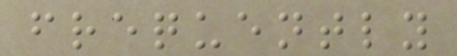frequently
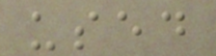used
